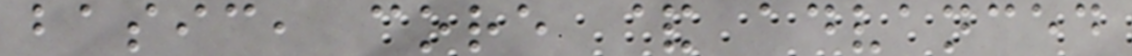basic, core & advanced
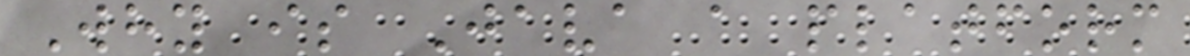Why is Java a platform
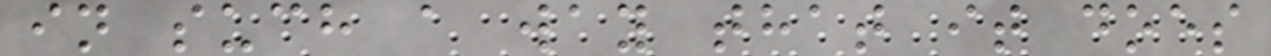in such a way that it does
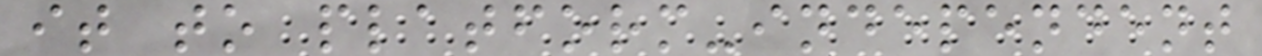it to platform-independent
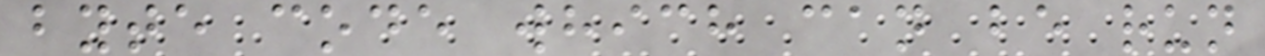byte code which can be run
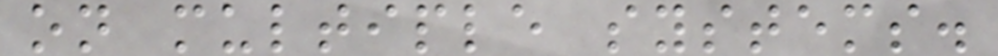on multiple systems.
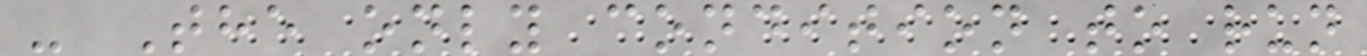- The only condition to run
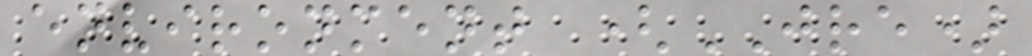environment (JRE)
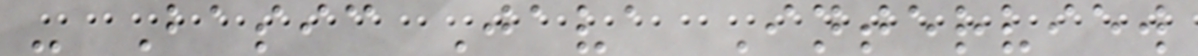- Basic Java Interview
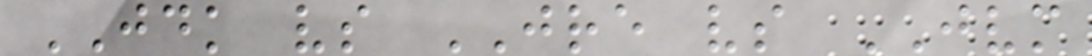JDK vs JRE vs JVM
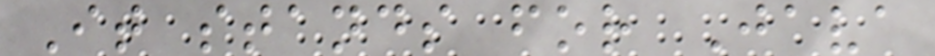It stands for Java
